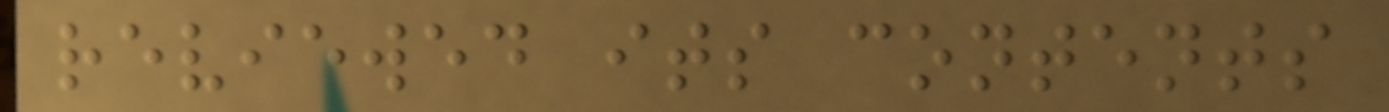reviewed its contents
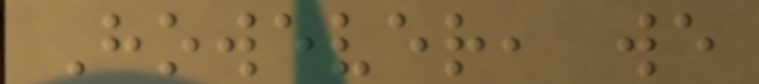However, we
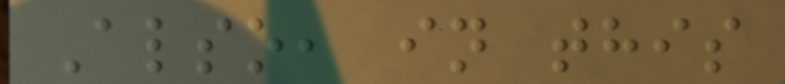Also, in this
